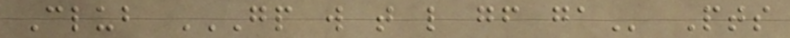Club GP W T L GF GA Pts
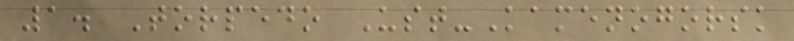1. Torpedo Ust-Kamenogorsk
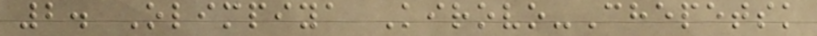2. Olimpiya Kirovo-Chepetsk
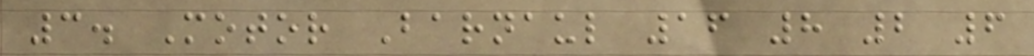3. Motor Barnaul 16 8 2 6
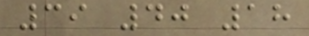39 40 18
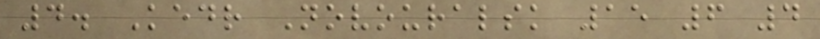4. Kedr Novouralsk 15 6 4
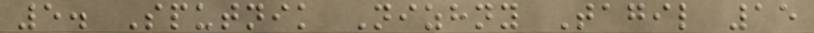5. Sputnik Nizhny Tagil 15
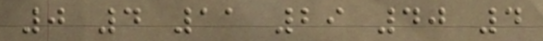0 4 11 29 40 4
